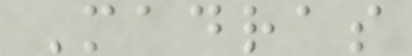Madras
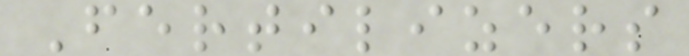Fertilizers
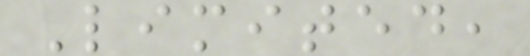Limited,
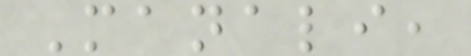Manali,
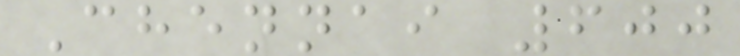Chennai 600
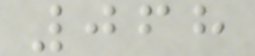068
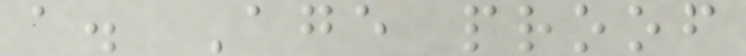a. Age proof
